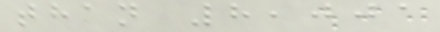than 8,001
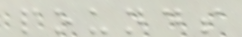pounds
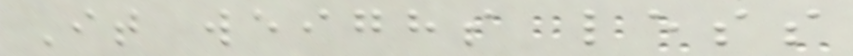It weighs less
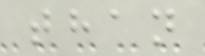than
